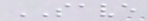SAVE
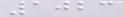1023
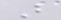B
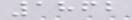1862
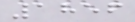1856
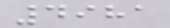4981
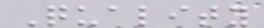Quality
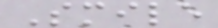Smile
